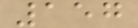157
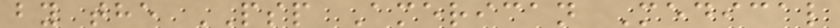by the PSP American Medical
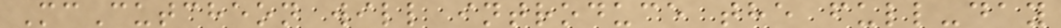McCutcheon will introduce the full-day
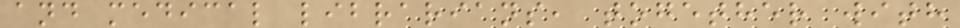and medical librarians, together with
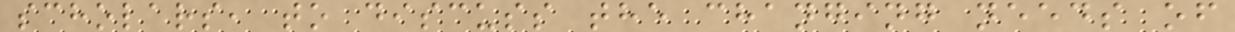scholars, to discuss the changing needs of
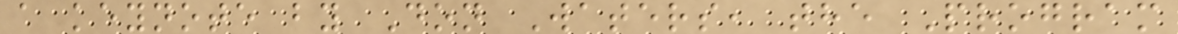a keynote by Don Waters, the Program
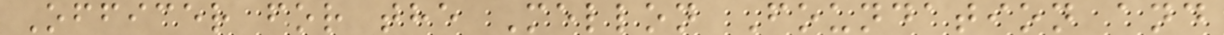Officer for the Mellon Foundation and
